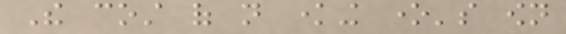The cost of not knowing one's own
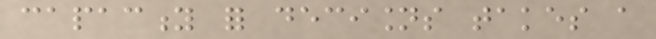capacity for decisions takes a
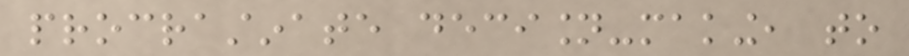procrastinate decision-making, to
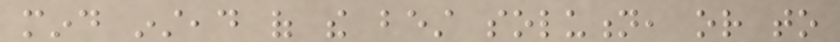mind instead of the best solution, or to
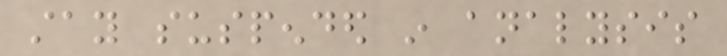stay suspended in analysis
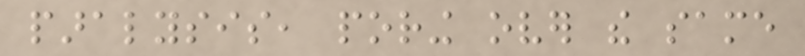paralysis, poring over the same
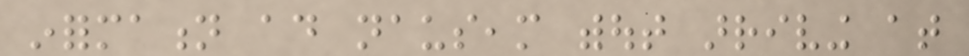information ad nauseam without arriving at
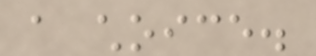a choice.
